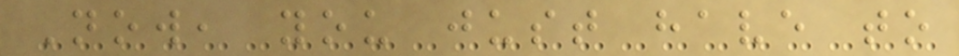Now, you just have to
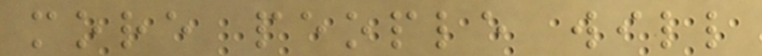more people will
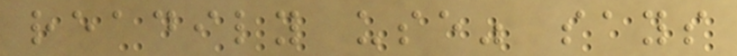readily use" says
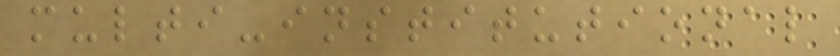multi-institutional
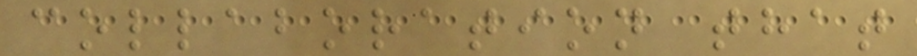collaboration that
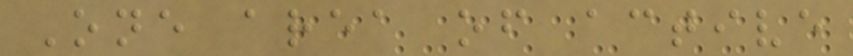One area of active
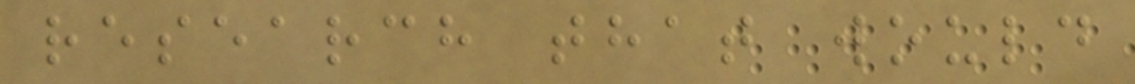research that would
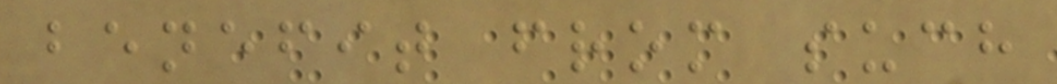benefit from such
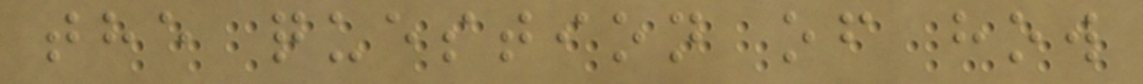the question of how
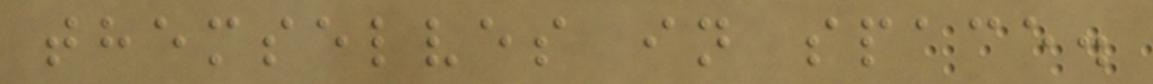themselves in space.
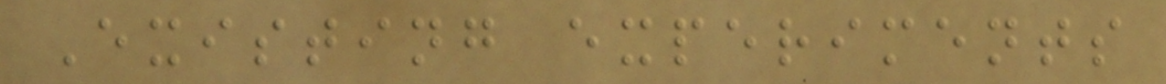Existing experiments
